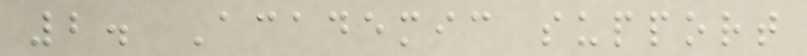2. Academic support
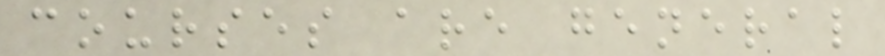courses are general
